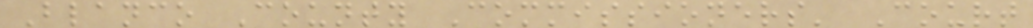Blanco County Commissioners' Court
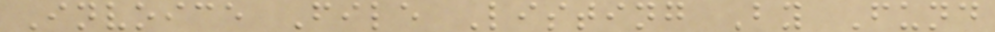Invoice File Listing By Fund
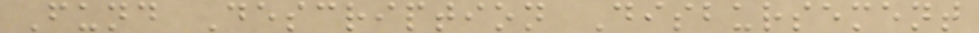Fund Description Disbursement
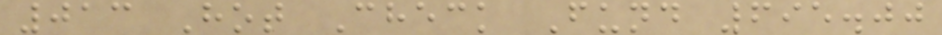013 Hot Check Fund 695.00
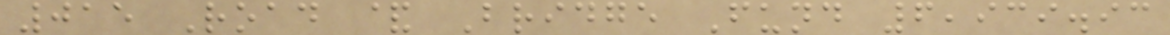015 Road & Bridge Fund 6,939.93
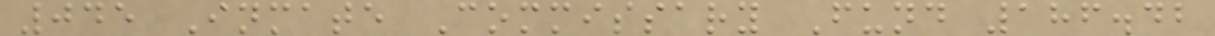045 Inmate Commissary Fund 186.42
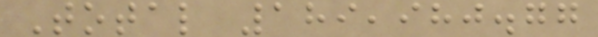Total 189,980.77
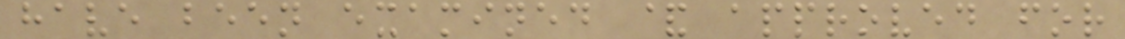have been examined & approved for
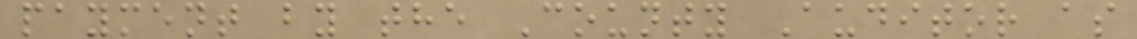payment by the County Auditor as
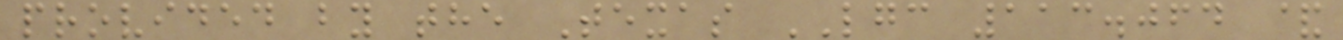provided by the Texas LGC 113.064 &
